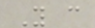You can
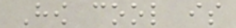How cool is
